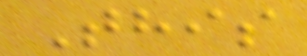This
